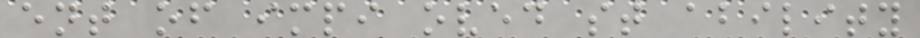ent of impi oved st ability
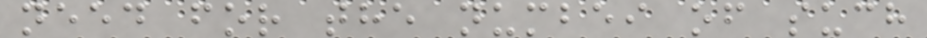need for the numbei of such
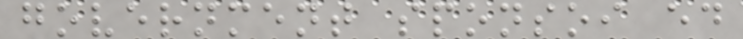government sponsoi ed
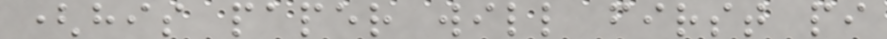(his paper will first pi
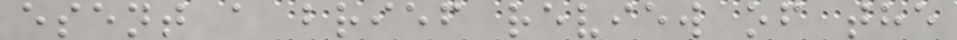esent a brief review of the
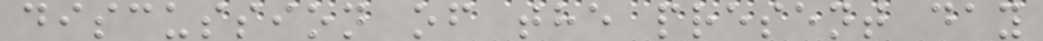discussion of the present day
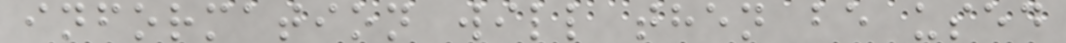information will then be used
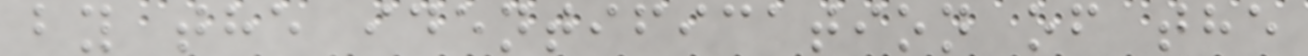by the identification of the
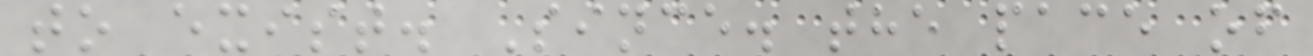to exist. Since. the pace of
